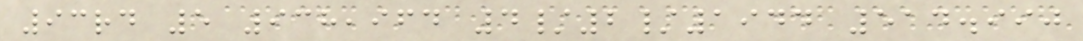93rd 5 938,964 4/2/1944 514.990
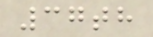37th
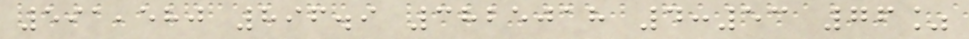591,580 896.9 3825018 4:53 76%
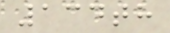134th
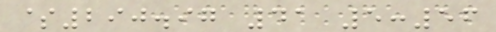$290.97 41 5:56
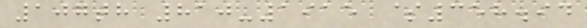107th 810-1915 $358.94
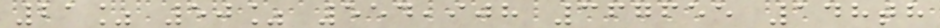21% 50% 554,908 367655 148th
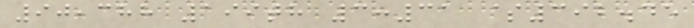90,388 199th 3:31 $392.45
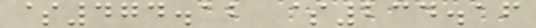$474.12 $234.16
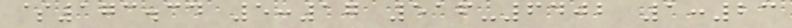$173.34 5:17 516-6402 1:23
